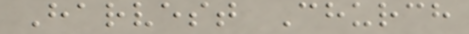Harvest Church
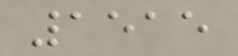1515
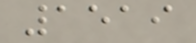1519
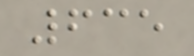635
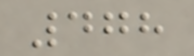478
